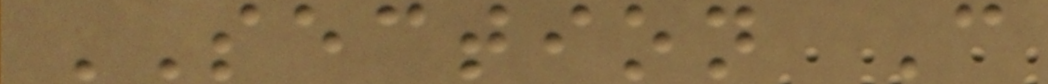SECTION C
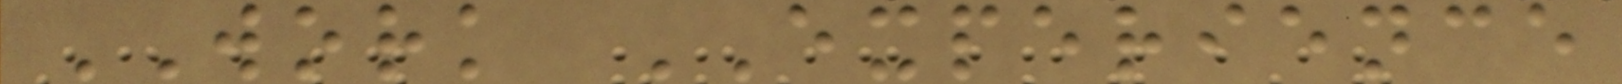WORK EXPERIENCE
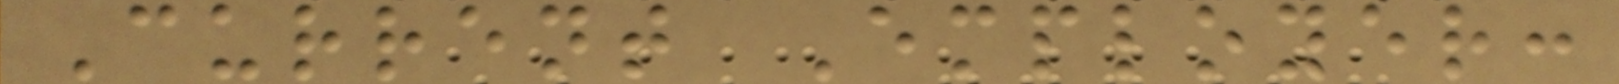Current Employer:
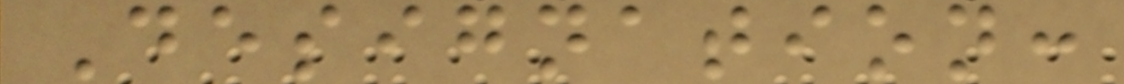Designation:
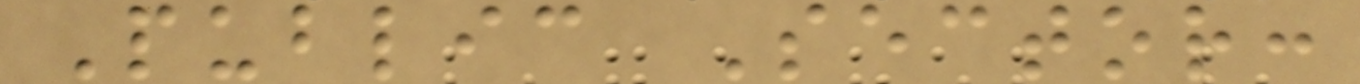Public Sector:
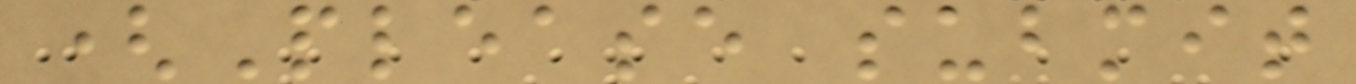(Please submit
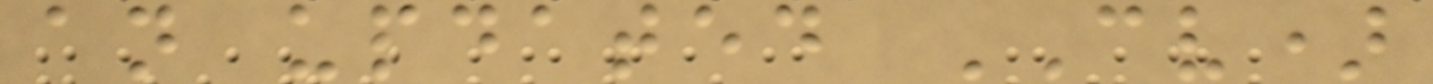an updated CV)
